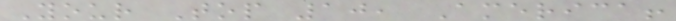Your Top 10, America!
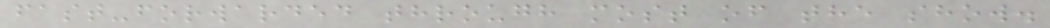fast-forwarded through most of the show.
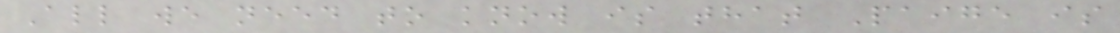All we need to know is that Paige is
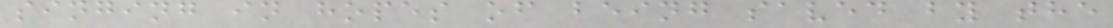singing in hopes of being saved by the
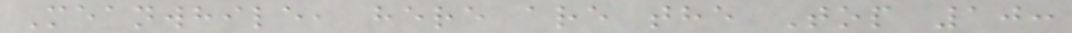Meanwhile, here are the Top 10:
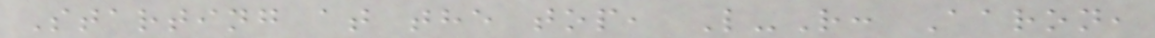Starting at the top, L-R: Aaron,
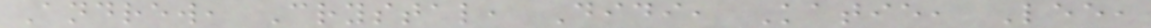Andrew, Crystal, Didi, Katie, Lee,
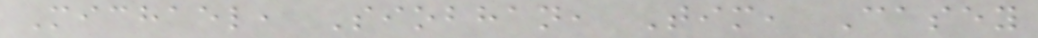Michael, Siobhan, Tim, Casey
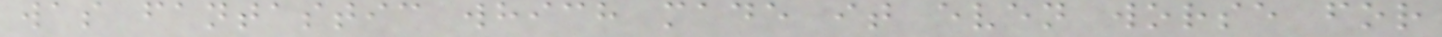was fantastic which made it even worse for
